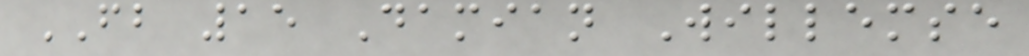FB 15 Damian Willemse
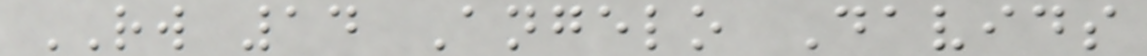RW 14 Angelo Davids
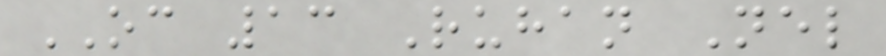OC 13 Ruhan Nel
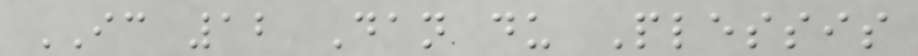IC 12 Dan du Plessis
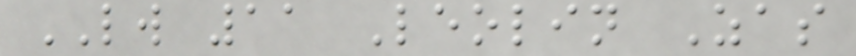LW 11 Leolin Zas
